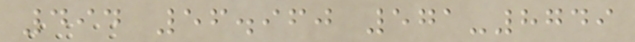494 56.960 571-8749
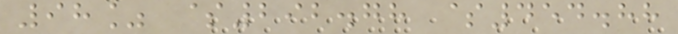98% $292.78 $454.88
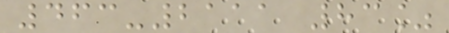463-2111 83%
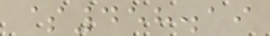$458.19
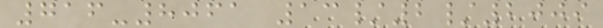716-8061 13/2/2009
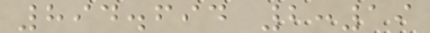894.694 2:19
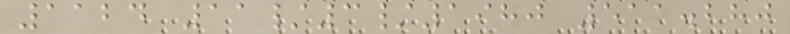1124 11/3/1980 511.280
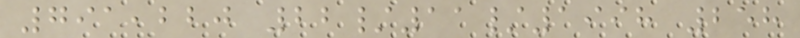791,220 22/11/1998 258
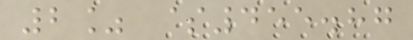2% $455.87
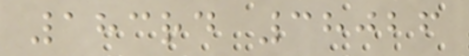183rd 38026
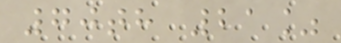70th 21%
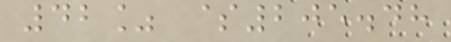42% $205.48
